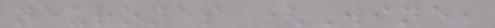neurones (Wine,
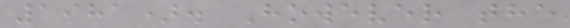1981). However the
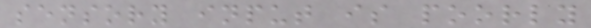sensory input is poorly
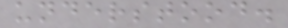understood.
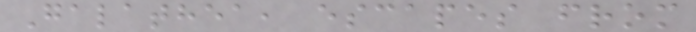Galathea, escapes from
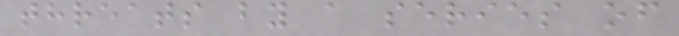threats by a series of
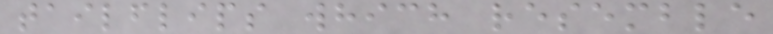tailflips which resemble
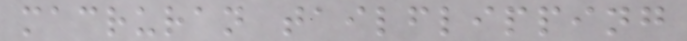macruran tailflipping
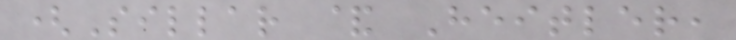(Sillar & Heitler,
